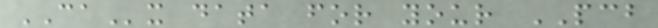CAx data for your PCB
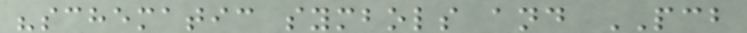"schematic symbols and PCB
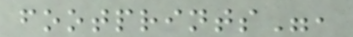footprints",
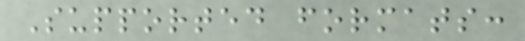Supported formats:
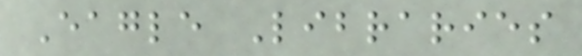Eagle Libraries
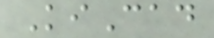KiCad
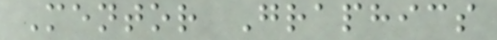Mentor Graphics
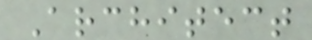Architect
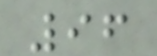96
